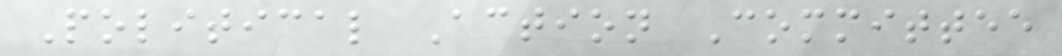Political Action Committee
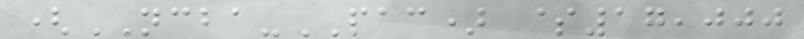(NCBA-PAC) $17,000
